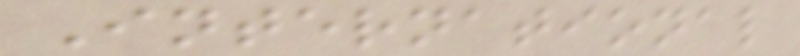International
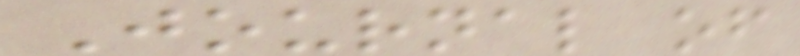Journal of
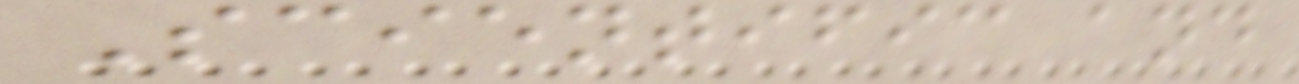Scientific and
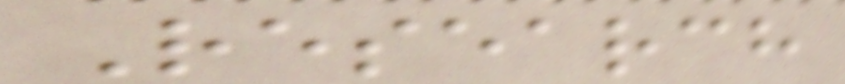Research
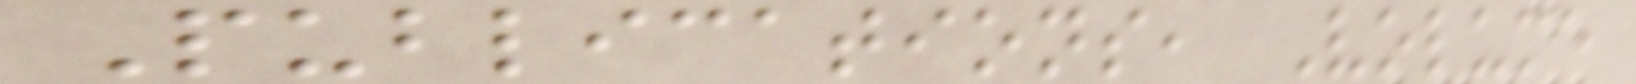Publications, Volume
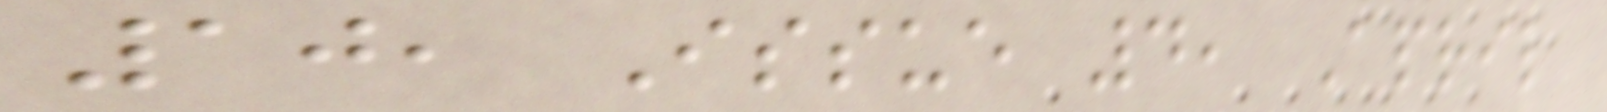10, Issue 4, April
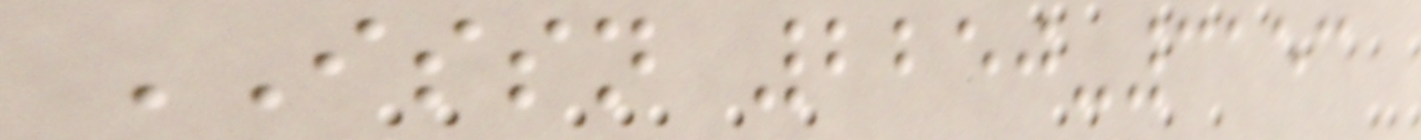ISSN 2250-3153
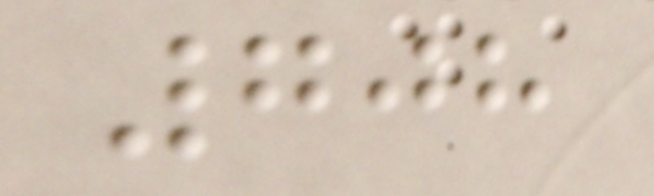708
